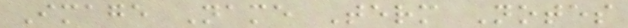Image Name Term Notes
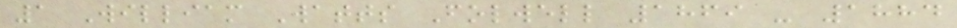1 William Watts Folwell 1869 - 1884
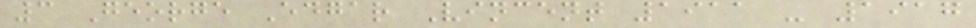3 George Edgar Vincent 1911 - 1917
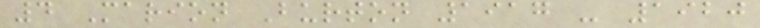4 Marion Burton 1917 - 1920
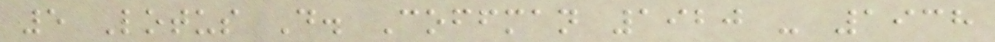5 Lotus D. Coffman 1920 - 1938
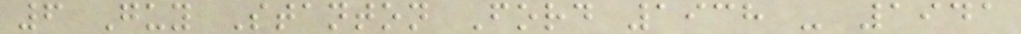6 Guy Stanton Ford 1938 - 1941
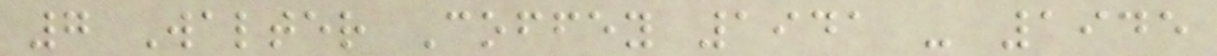7 Walter Coffey 1941 - 1945
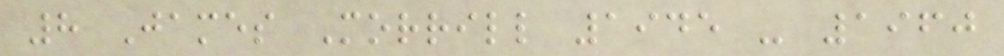8 James Morrill 1945 - 1960
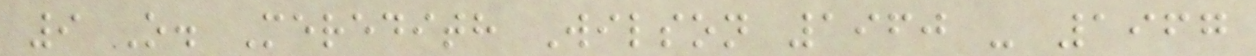9 O. Meredith Wilson 1960 - 1967
